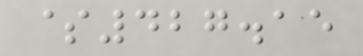$427.15
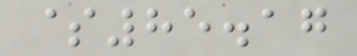$85.17
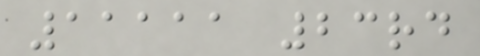11111 23rd
